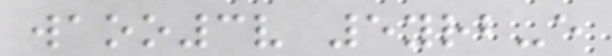waoo3v 5yrb-e
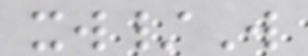xw/W
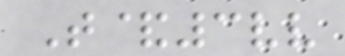T&3vv
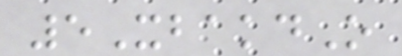5XbakdO
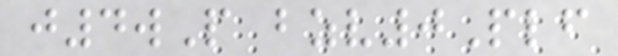j4wP bzv0Plf
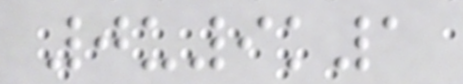0u9k1
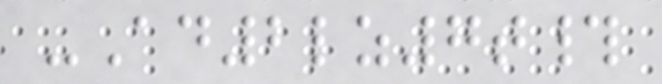-Ad2lz7t#
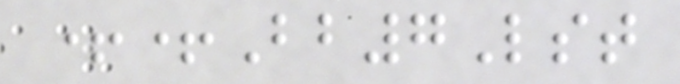++Bb7Lst
